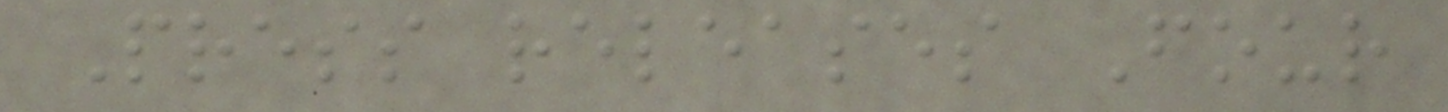Press releases Four
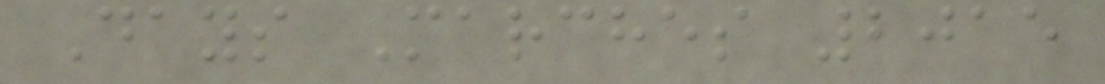Days Marches 2015
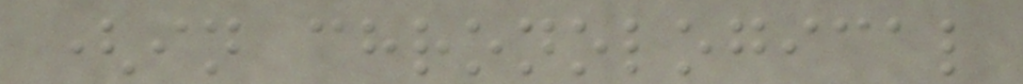(in chronological
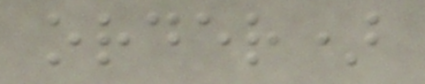order)
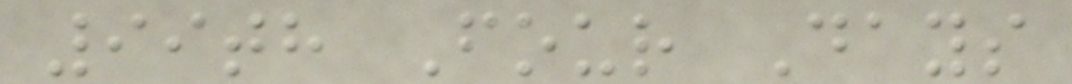99th Four Days
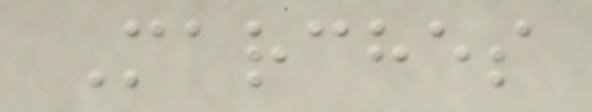Marches
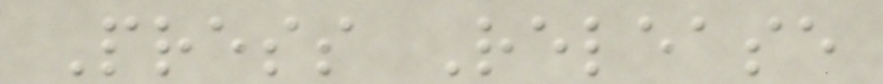Press Release
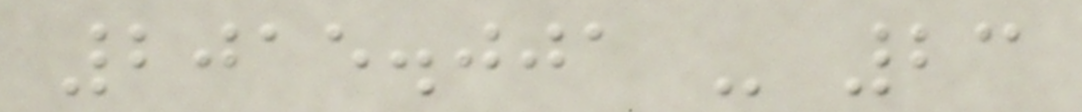2015.001 - 23
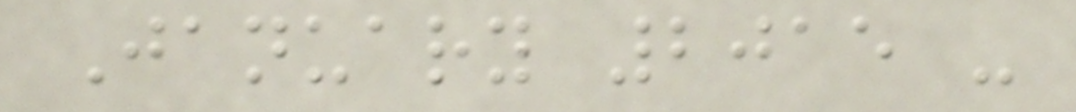January 2015 -
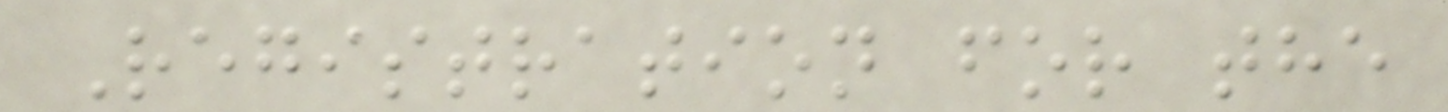Registration for the
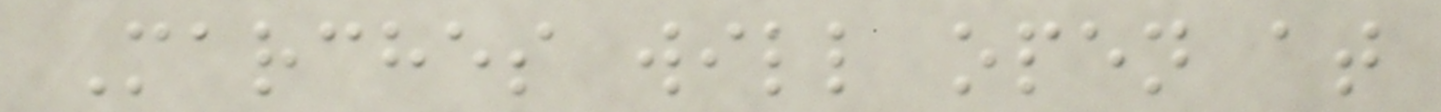Marches will open at
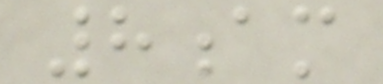8am
